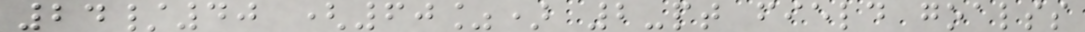24/40 (60%) 2-pt field goalss
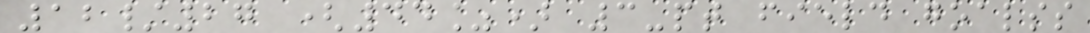12/27 (44%) 3-pt field goalss
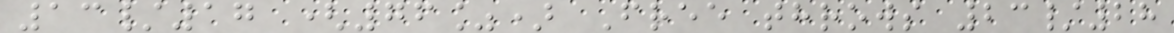13/17 (76%) Free throws 23/28
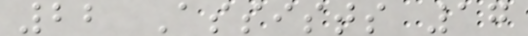22 Assists 17
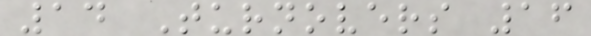14 Turnovers 16
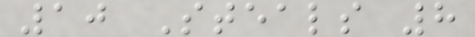10 Steals 8
